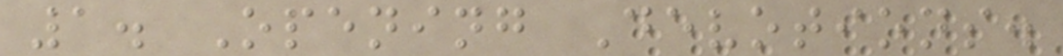1. Opening Devotions.
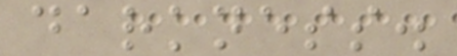darkness.
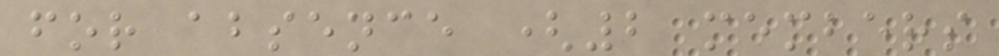for absence (2 members
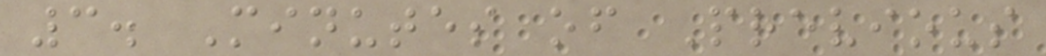3. Minutes of Previous
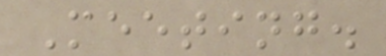Meeting.
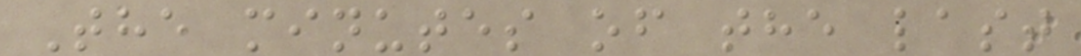The minutes of the last
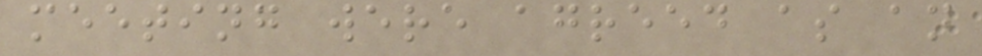meeting were agreed as an
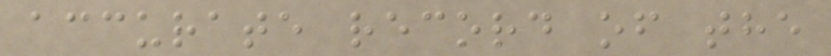accurate record of the
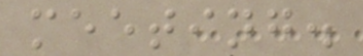meeting.
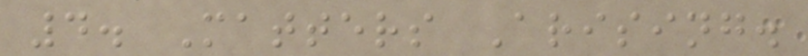4. Matters Arising.
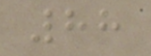88
